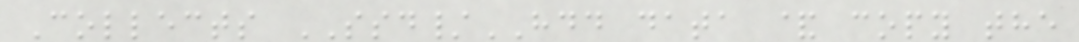Collects SSD/HDD data & copy the
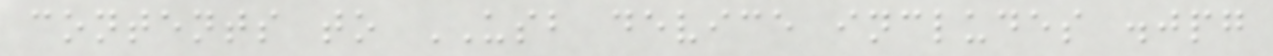contents to USB device includes .jpg
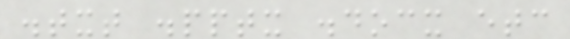.txt .pptx .docx etc
